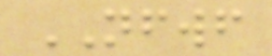NFWF
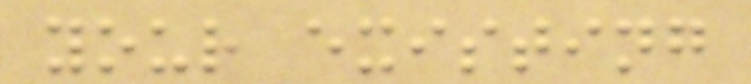your existing
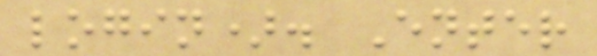login). Enter
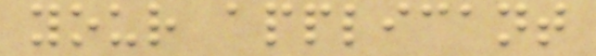your applicant
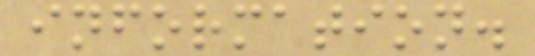information.
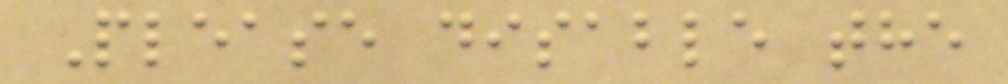Please disable the
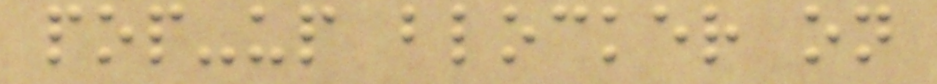pop-up blocker on
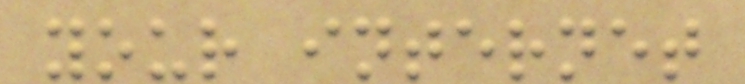your internet
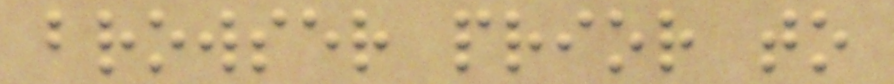browser prior to
